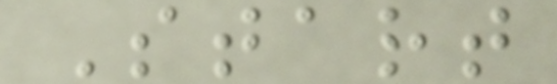Start
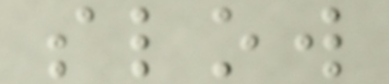slow
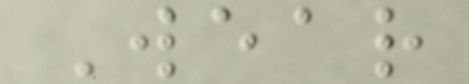Wear
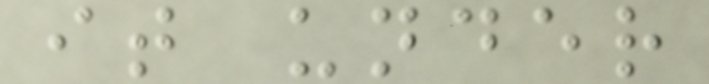it under
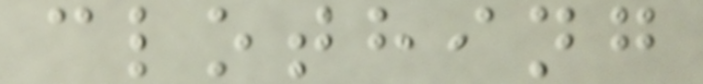clothing
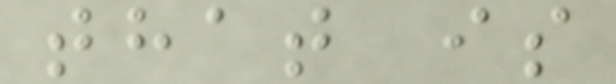that is
